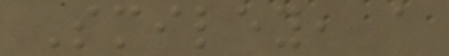Smiley, a
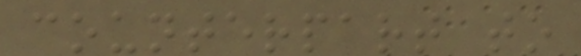counterpart to
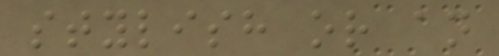stylish or an
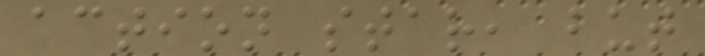action star, but
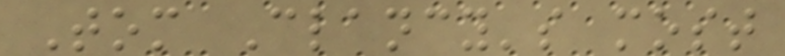Tom Clancy's most
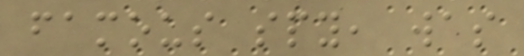famous spy, was
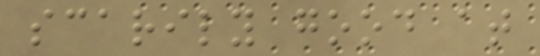scarily good at
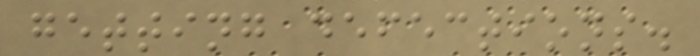getting defections.
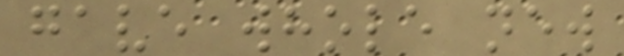gave whole new
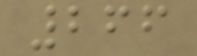266
